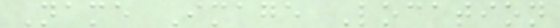Name Image Location
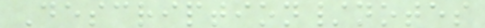Description/notes
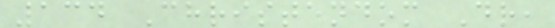134 Christendom Dr,
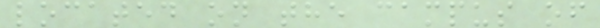located on the campus of
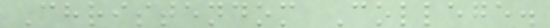Christendom College.
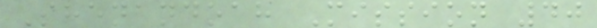Shenandoah Mission 40
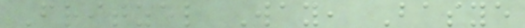Fritzel Way, Basye
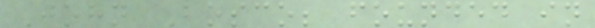John Bosco; founded in
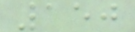150
